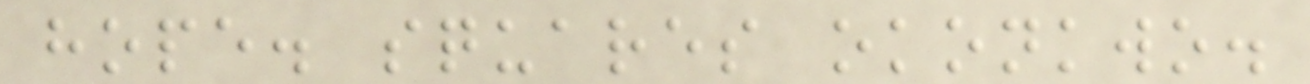hope. squares okonkwo.
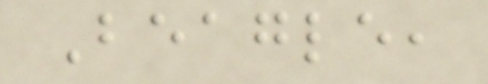Beagle,
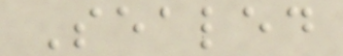Sealed
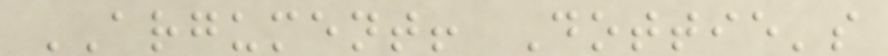ARGUMENT! Dottie's
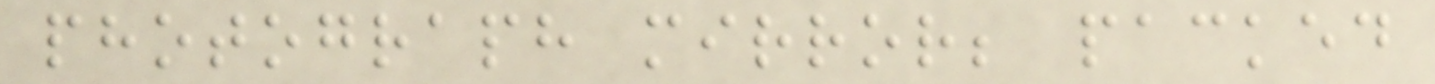photograph mirror; packed
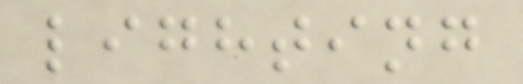lighting
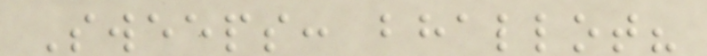Sweeps: bhallot?
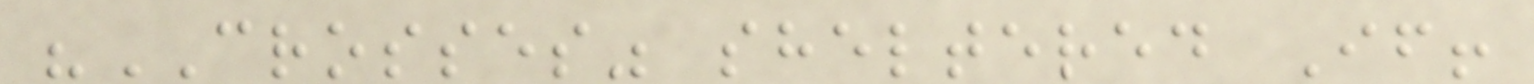"CROSSES" sheltered If!
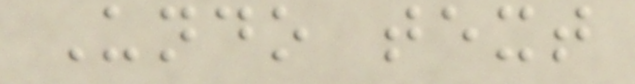Undo text
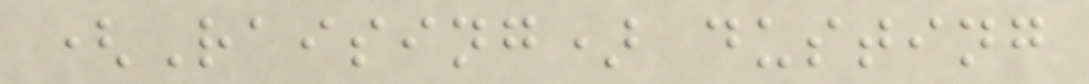(Raising) dusting
